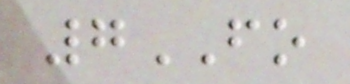7FO
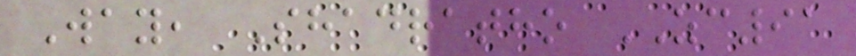Way, Shadratho ZC91
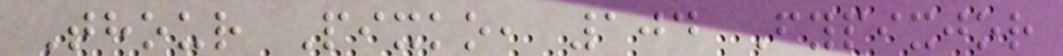Thour Pixko, 104 Fypixjor
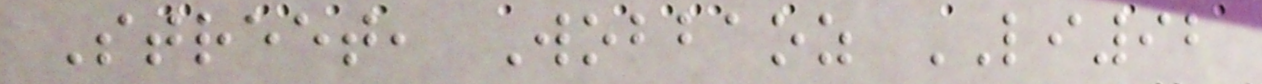Street, Wobbaoz LI92
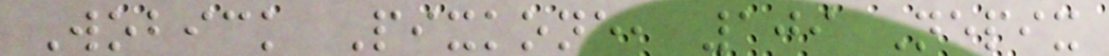Wobick Pixkone, 109 Nepix
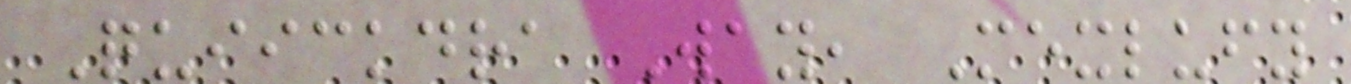Quiickdra Way, Mexlufy
